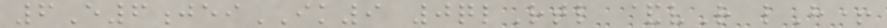6E6jeiIK9 0qlRtl &vR lH+
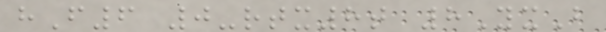hF6 0-rtx8t 8YxB
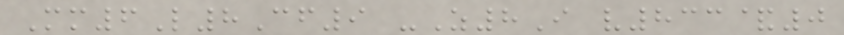Mm6L8Cf9 -Z8I v833&0
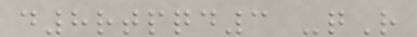d8rtpqd3 -qR
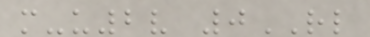m-u2v 0RL
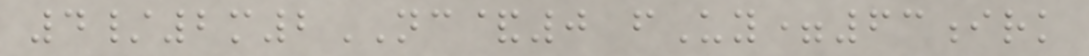4/2m2NC&0 fUy=63irk
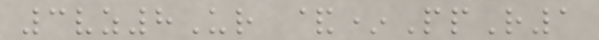3vz8Ur &*PpR1
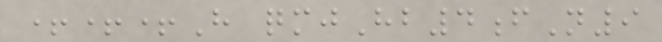+++H qmjHb4fN9
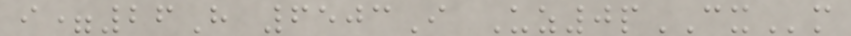i=26H 6503I Uz0pCXm
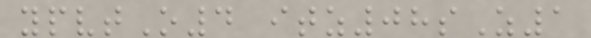ypvtO4 itz08sZ1
